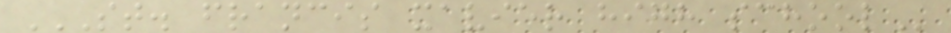ST. FRANCIS XAVIER HIGH SCHOOL
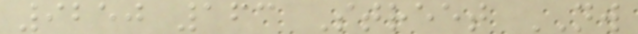9250 163 Street NW
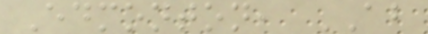Edmonton, AB
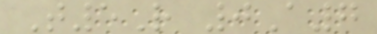T5R 0A7
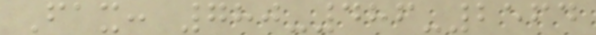Fax: 780-486-2564
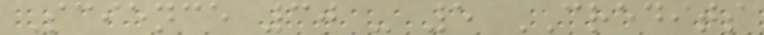Science 30 - 5 CREDITS
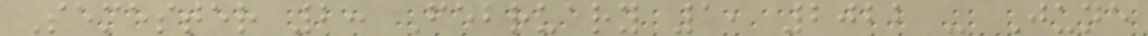Semester 2: February 1, 2022 - June
